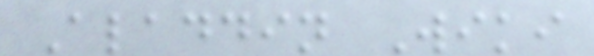Aladdin Wiki
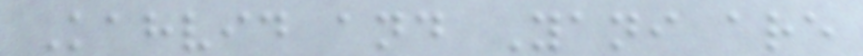Kahvid and Yani are
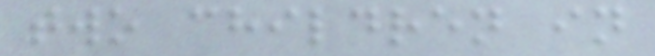two children in
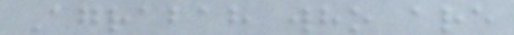Agrabah who are
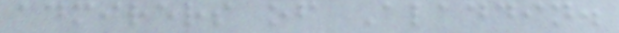admirers of Aladdin.
